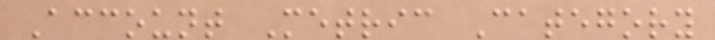Account Metric Category
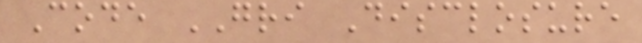Code GRI Disclosure
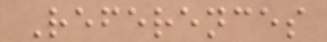References
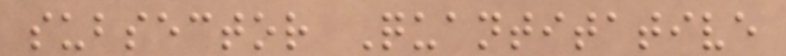subsector Quantitative
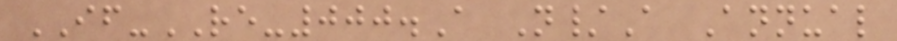IF-RE-000.A N/A Annual
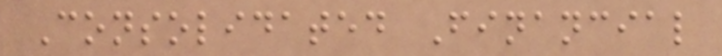Consolidated Financial
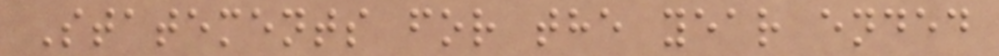Statements for the year ended
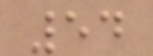54
